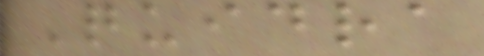Quidra
